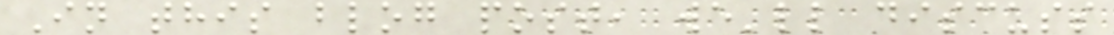In this blog post, we'll discuss
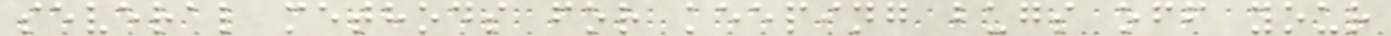several methods for keeping bugs off your
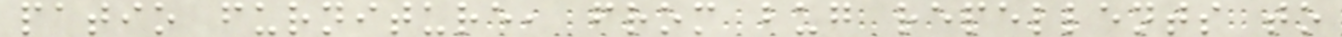patio furniture, from bug repellents to
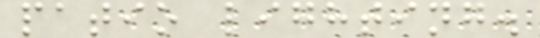patio lighting.
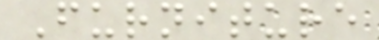Furniture
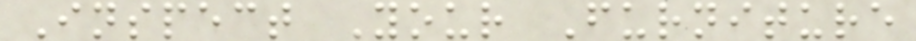Inspect Your Furniture
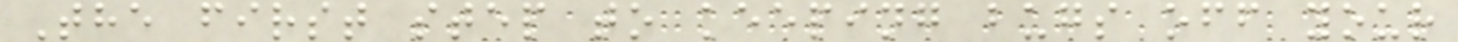The first step to keeping bugs off your
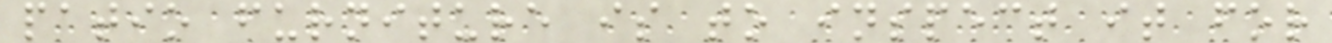patio furniture is to inspect it for
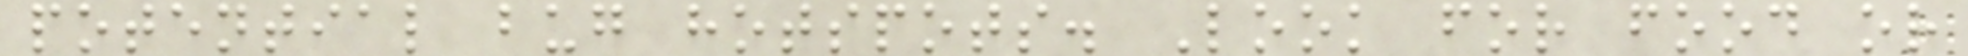potential bug hotspots. Look for food or
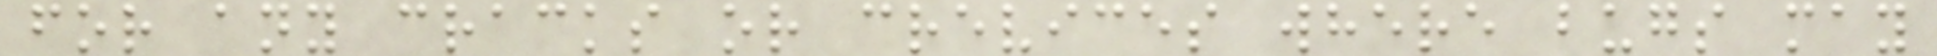for any cracks or crevices where bugs may
